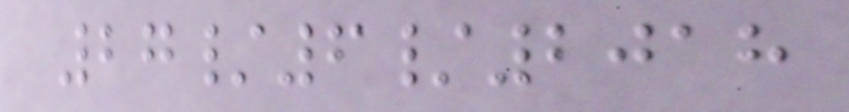27/6/2018
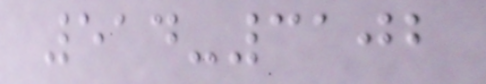514-3102
